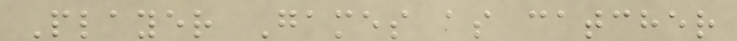Player Games as catcher
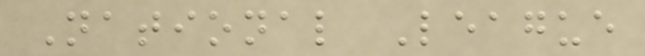National League
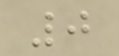0
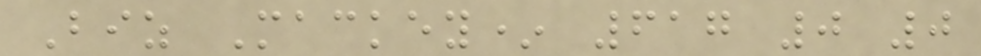Biz Mackey* 617 0 0
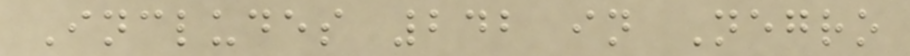Includes 242 in Negro
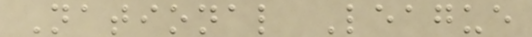National League
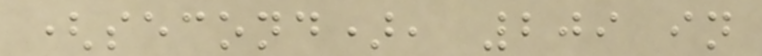(second), 209 in
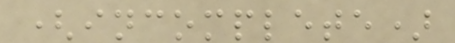(incomplete)
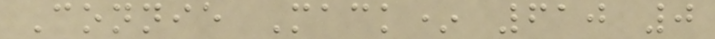Connie Mack* 610 0
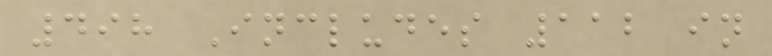498 Includes 112 in
